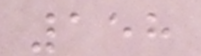158
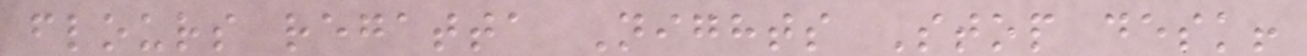flours regatta Nights Stop desk!
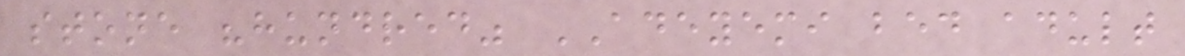stone "hundred" ADEYEMI bed adult
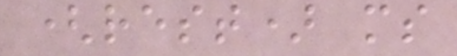(rest) ms
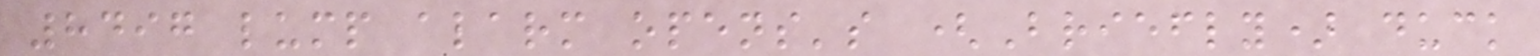8497 lump alarm opens's (Briefly) duck
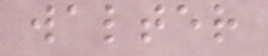walter
